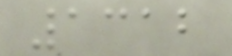1312
